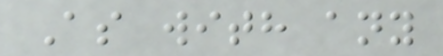As with any
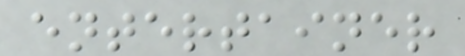entertainer
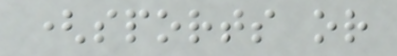(sports or
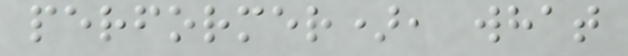performer), what
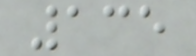135
